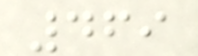469
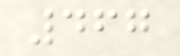467
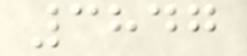3847
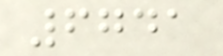6741
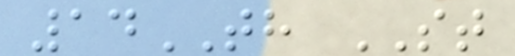14TH ST
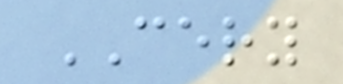CERY
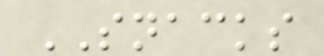SNACKS
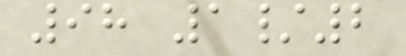98 1/2
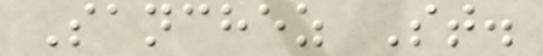Sanchez St.
